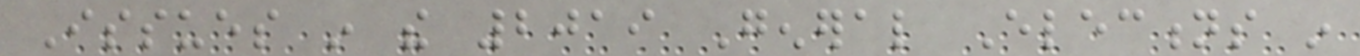Issues in the 2019 General Elections in
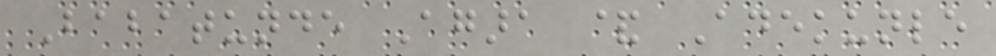Babatunde Agara & Adekunle
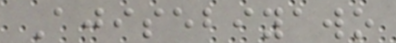Ajisebiyawo
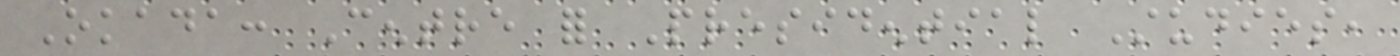Okada: Centre for Presidential Studies,
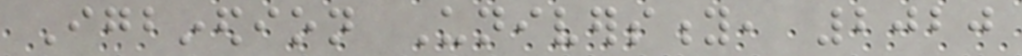Igbinedion University, 2020
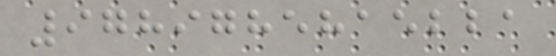9789785815221
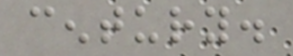century.
